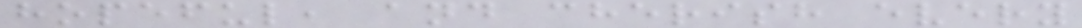hopeful, and cherish every
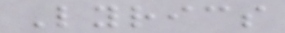Lyrics
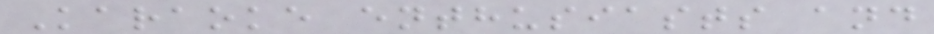Karaoke enthusiasts and
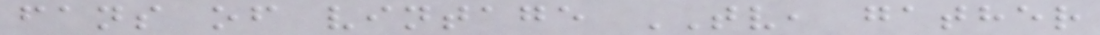fans of vintage TV, gather
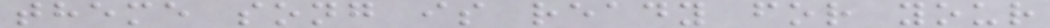theme song is ready for your
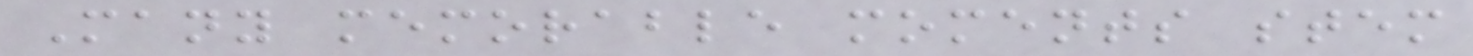Many memorable moments stem
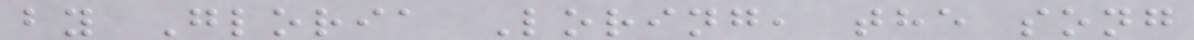by Gloria Loring, the song
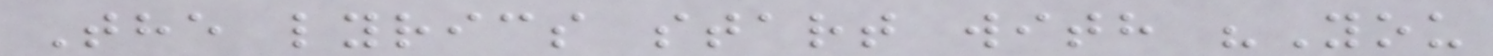The lyrics start with "You
